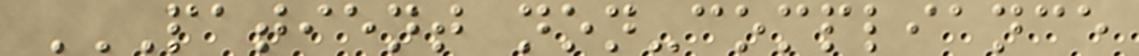PATIENT NON-COMPLIANCE
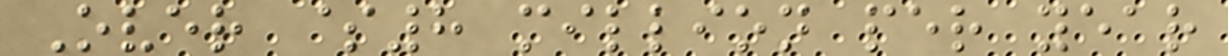Over $8 million per year
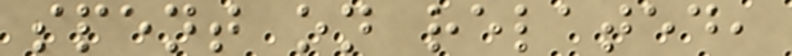spent on related,
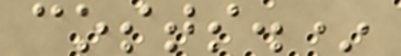costs.*
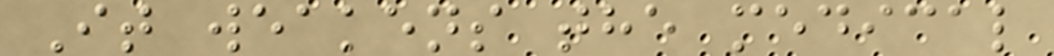It weakens the medical
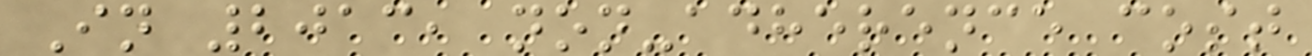In 2013, non-adherence cost
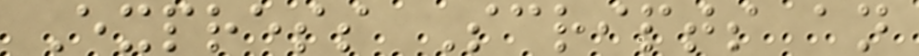Express Scripts an
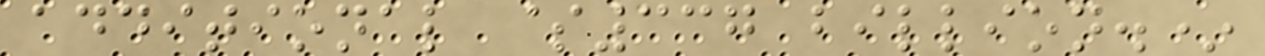additional $337 billion.*
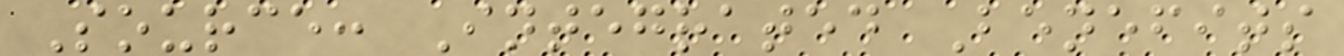Source: Integrated Benefits
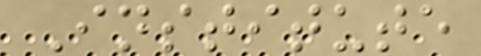Institute
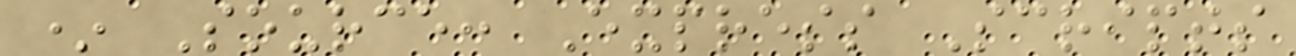* Source: Express Scripts
